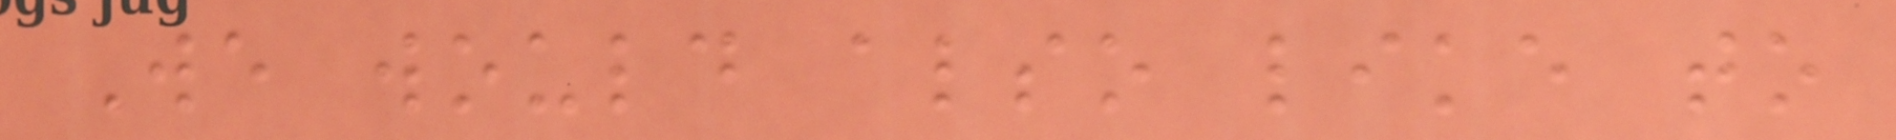We would also like to
